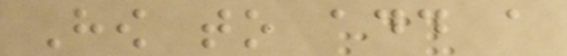How to add a
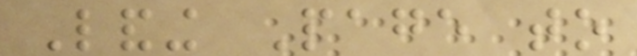Landing Page to
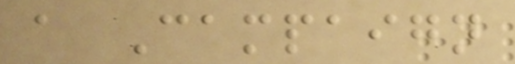a Campaign
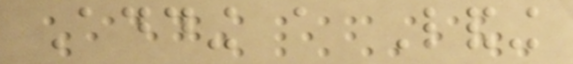Adding a Landing
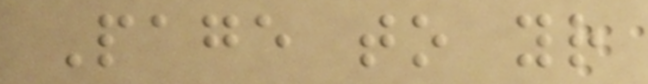Page to your
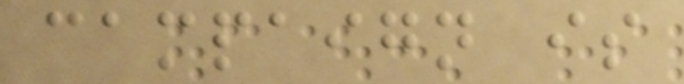campaign is
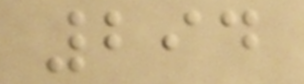294
